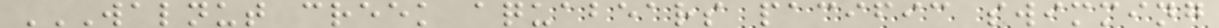WALNUT CREEK AQUABEARS PACIFIC SWIMMING
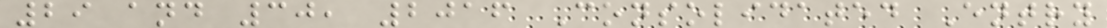29 and 30, 2016 Consolidated Entry
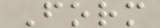Form
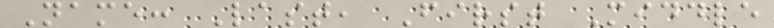Name: Last, First Middle
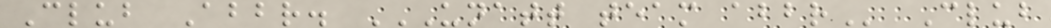Club Abbr. UNATT TEAM ABBR Club
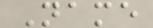Name
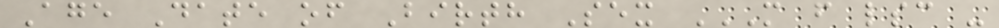Age Date of Birth Sex M F LSC -
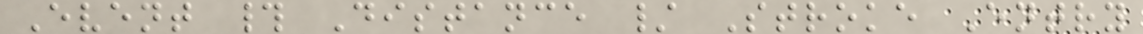Event # Distance / Stroke Entry
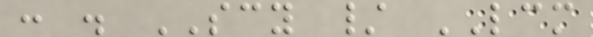: . SCY / LCM
